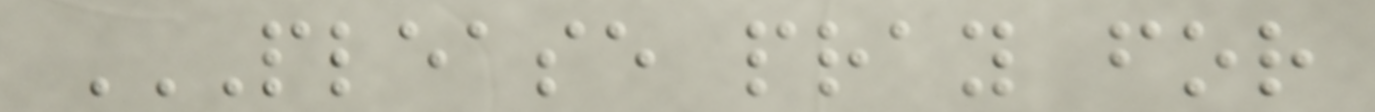PLEASE PRAY FOR
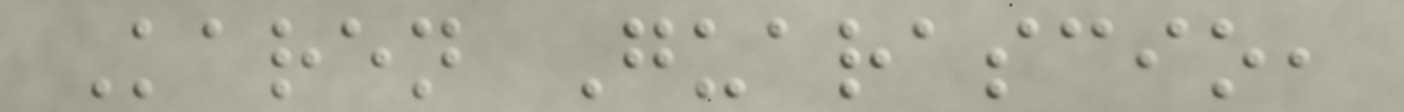Karen Guarascio,
